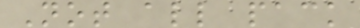Not all pack
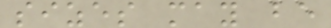sizes may be
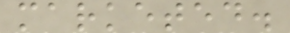marketed.
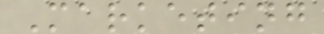Marketing
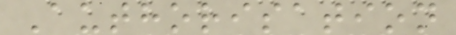Authorisation
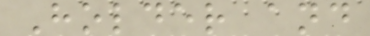Holder and
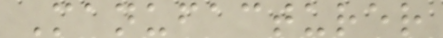Manufacturer
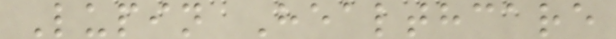Lupin Healthcare
